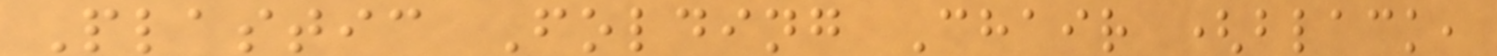Plastic Folding Chair (black,
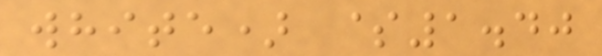white) $1.40
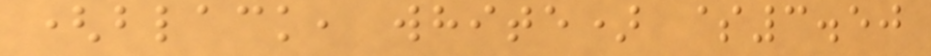(black, white) $3.50
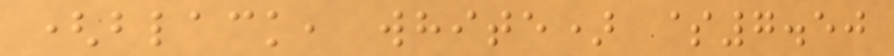(black, white) $7.50
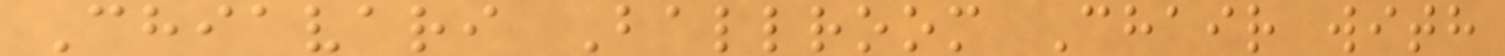Chiavari Ballroom Chair with
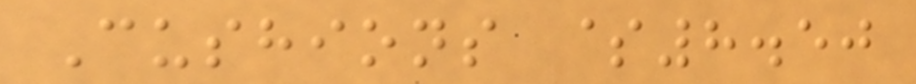Cushions $8.50
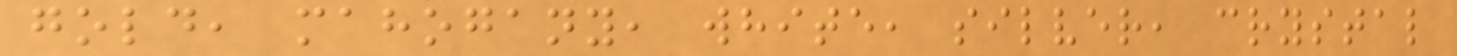gold, mahogany, white, silver, crystal
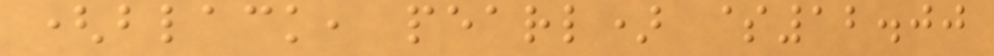(black, pearl) $12.00
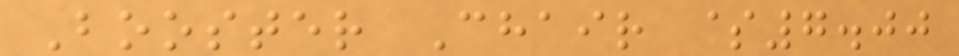Booster Chair $7.00
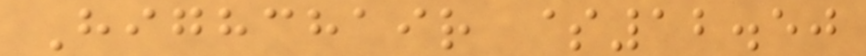Highchair $12.50
